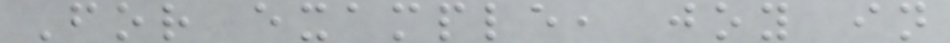For example, joy in
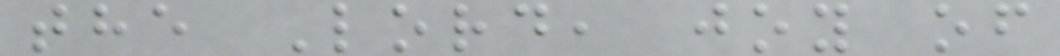the Lord, joy of
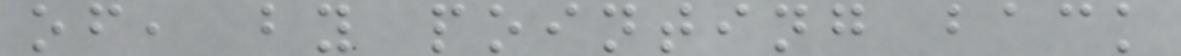of, by pointing back
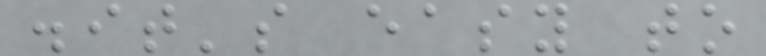.it's easy to
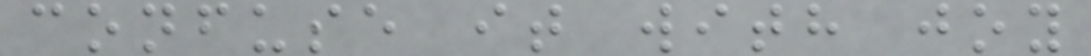confuse it with joy
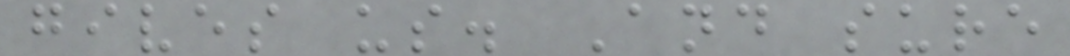gives us. And sure
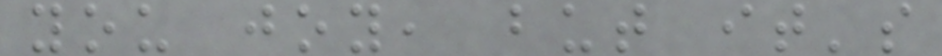you joy, but it's
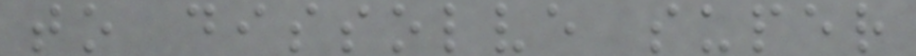to dissolve super
